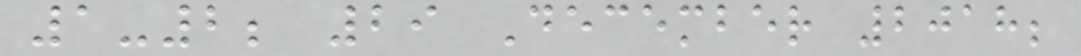1-2; 29 December 2018;
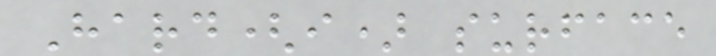Hard(i) surface
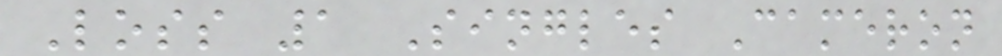Loss 1 Singles Cameron
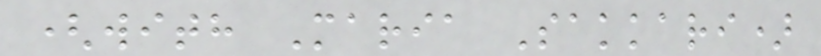(with Maria Sakkari)
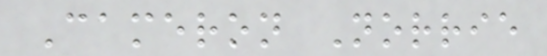Cameron Norrie
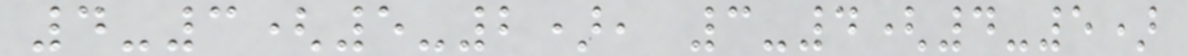4-3(5-2), 3-4(4-5)
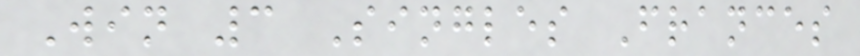Win 3 Singles Frances
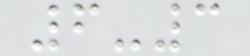6-3
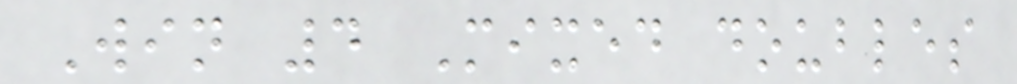Win 4 Mixed doubles
